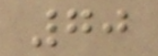70
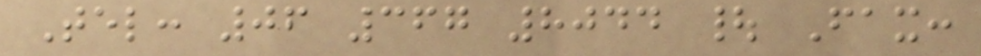Tel: 06 367 8044 | Fax:
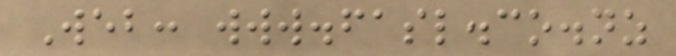Web: www.fasl.co.nz
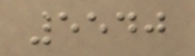5540
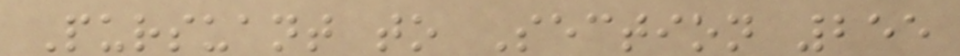Pursuant to Section 255
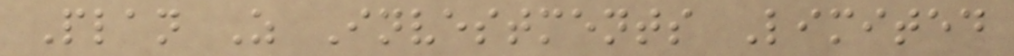Plan Z Investments Limited
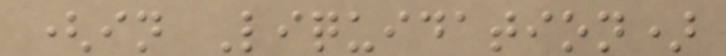(in Liquidation)
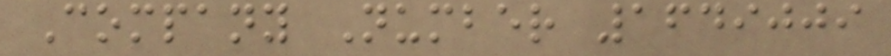Company Number 1649009
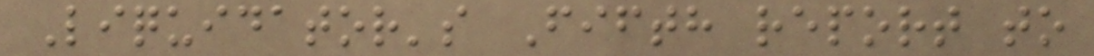Liquidator's Fifth report to
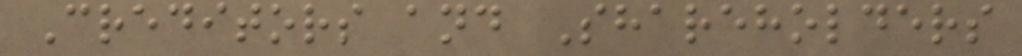Creditors and Shareholders
